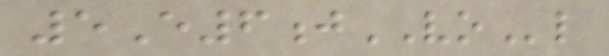5E6jVOl
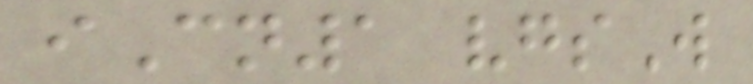iCn1 vgsW
